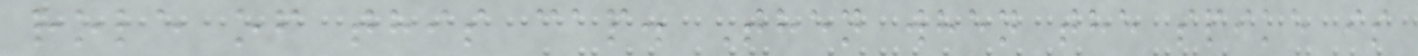role of this cap. Then when the spike is
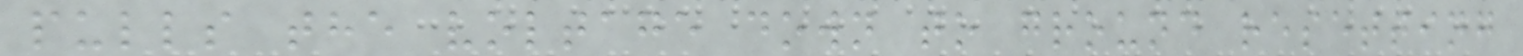pulls the voltage down to ground resetting
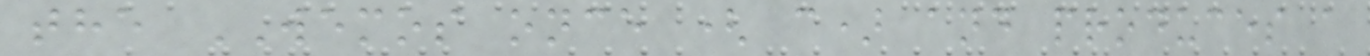the WEMOS once ( c) and produces a
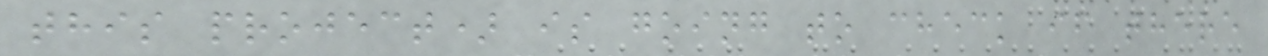this project) is going to check if there
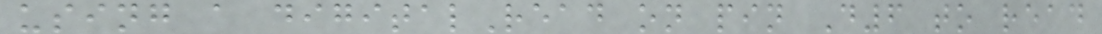using a digitalRead on pin D6 to read
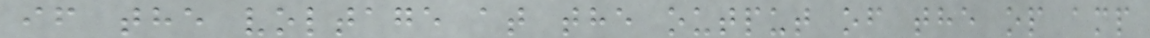if the voltage at the output of the op amp
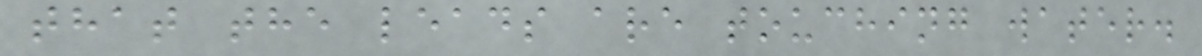that the leads are touching water.
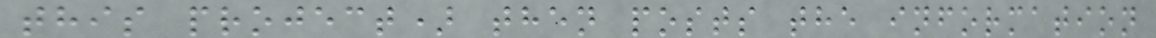this project) then posts the information
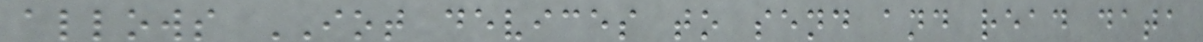allows IOT devices to send and read data
